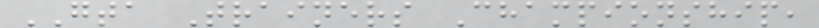GTA Trainers Championship,
